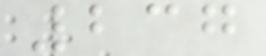237
